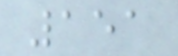151
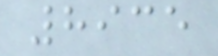8935
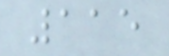115
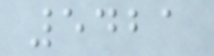5421
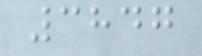3847
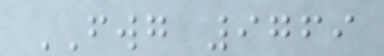FWG 9769
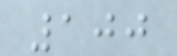100
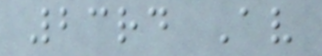23rd Av
